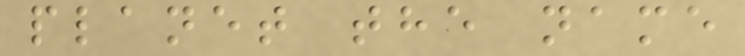planet the name
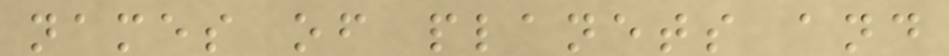names of planets and
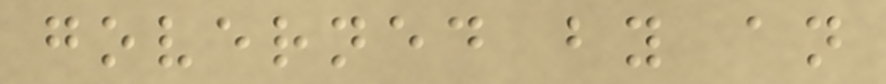governed by an
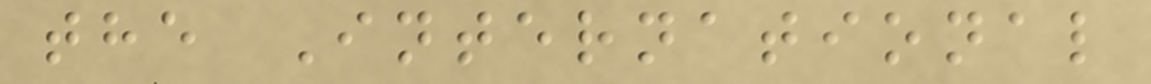the International
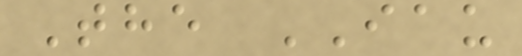The IAU
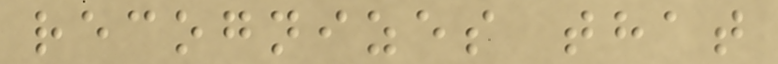recognizes that
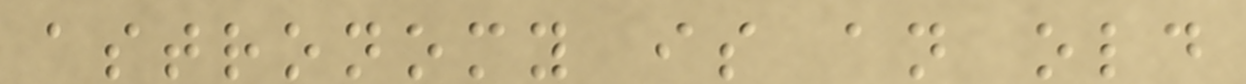astronomy is an old
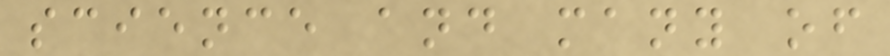science and many of
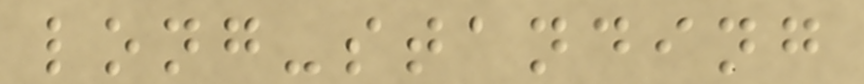long-standing
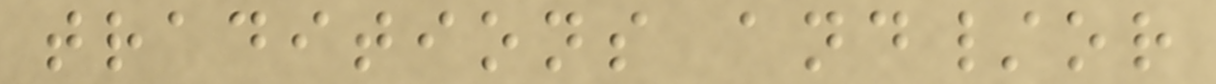traditions and/or
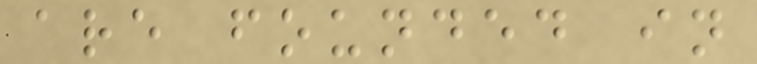are founded in
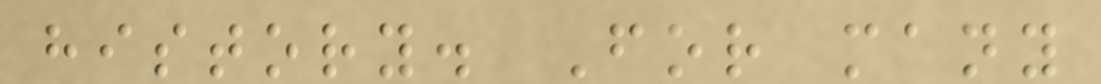history. For many
